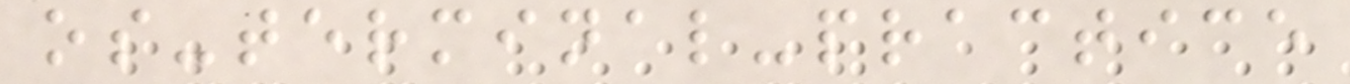os-terminal-practice
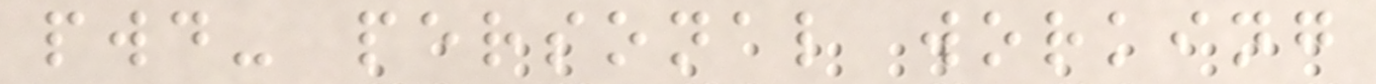pwd- personal working
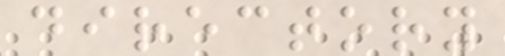directory
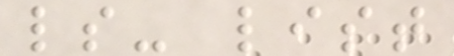ls- list
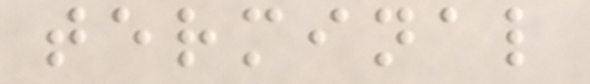terminal
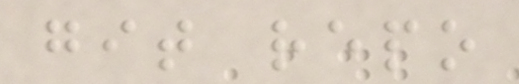git repo
